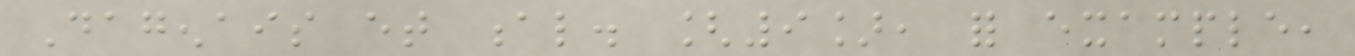Dagenais et al. [9], for example,
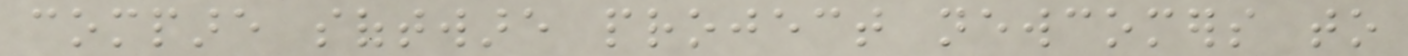compare software project newcomers to
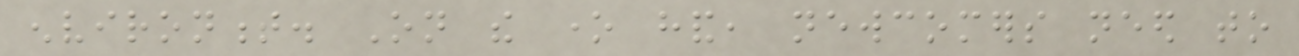environment. On the one hand, newcomers need to
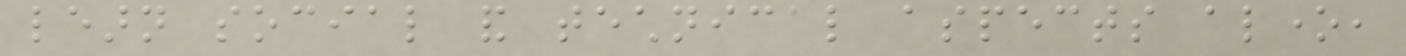learn social and technical aspects alone,
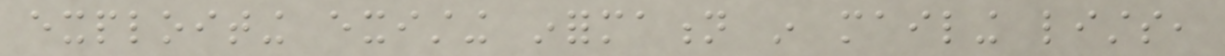exploiting existing information in mailing lists,
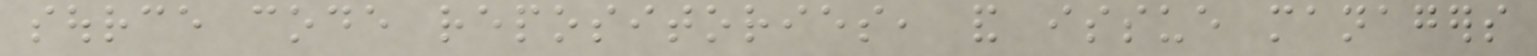source code repositories, and issue managers
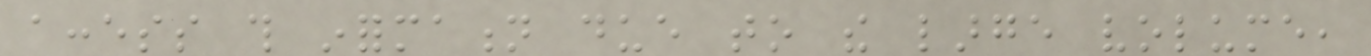access this information due to the large volume,
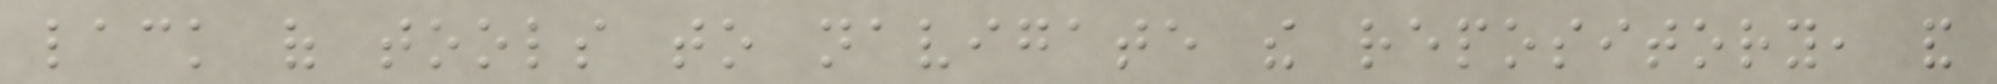lack of tools to navigate the repository, and
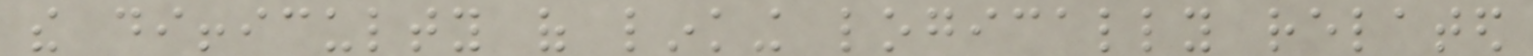the difficulty of linking logically related
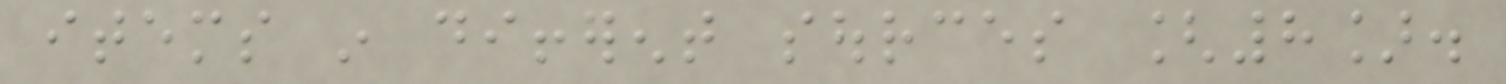items in different sources [8].
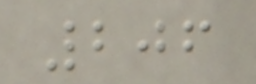206
